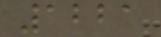1221
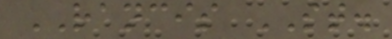RANCIS ST.
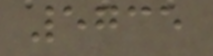5735
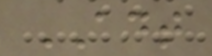ADT
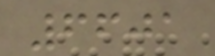6601
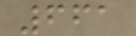661
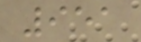951
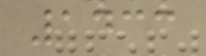1433
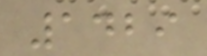1429
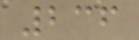236
